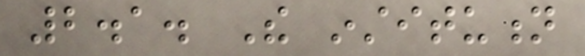2.1. The institution
